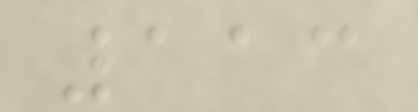113
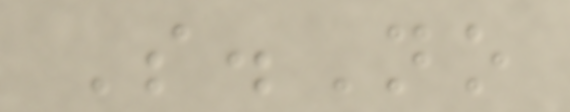S.No
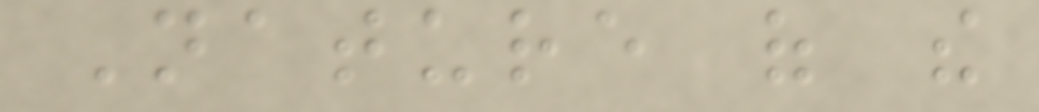Nature of the
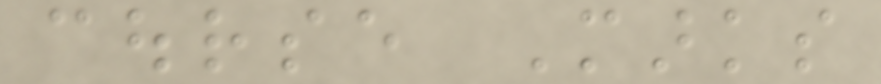course Marks
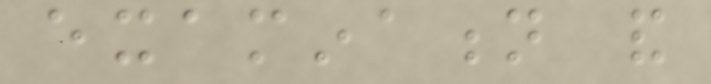examination and
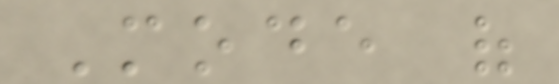Mode of
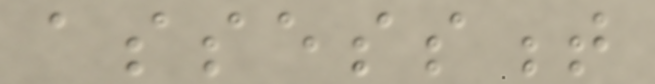assessment
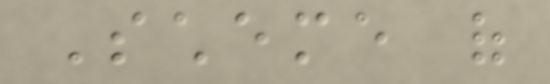Scheme of
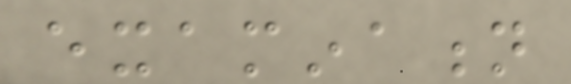examination
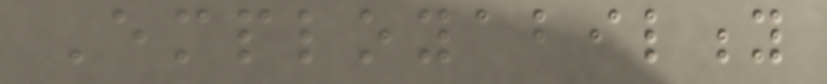Employability
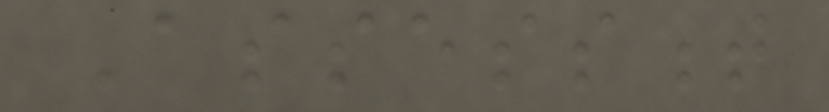Assessment
